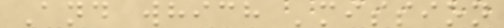And which 'mission
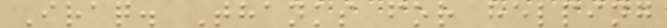Iraq. Thanks for helping
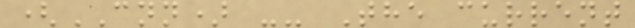(CNN) -- The current
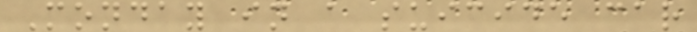Monday in a suicide car
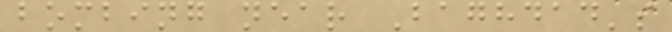bombing near Baghdad's
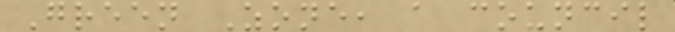Green Zone, a council
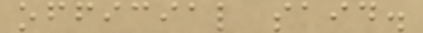official said.
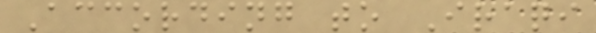According to Iraqi
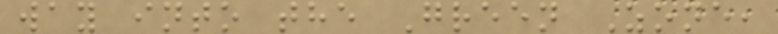way into the Green Zone,
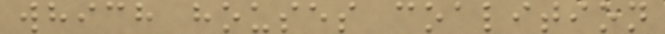which houses coalition
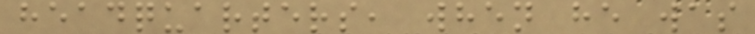headquarters, when he was
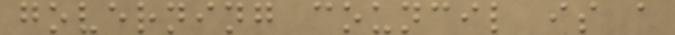governing council is a
